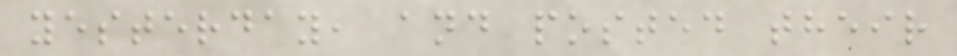yesterday, and posted their
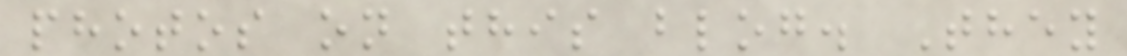photos on this blog. They
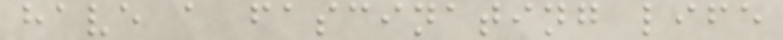have a fascinating life
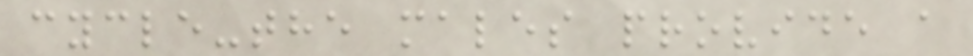cycle-the males provide a
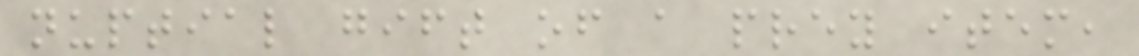nuptial gift of a prey item,
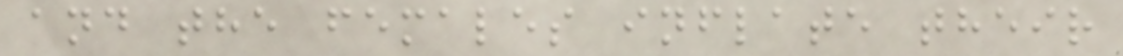and the females inflate their
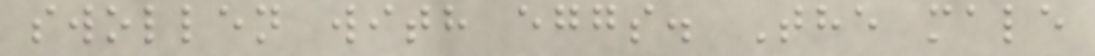swollen with eggs. The male
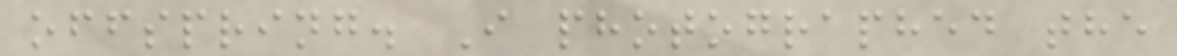offspring. I photographed the
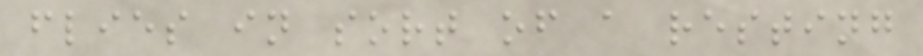flies in sort of a resting
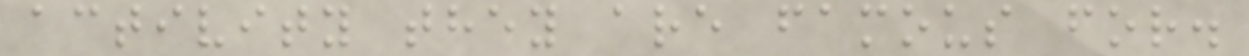activity they are famous for.
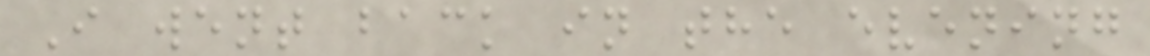I went back in the evening
